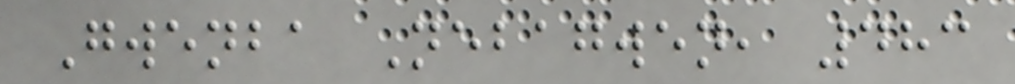Gwenba Nebagwen, 483
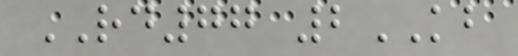RD77 2KB
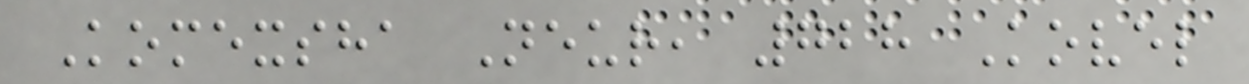Komexsha Neur, 728 Kovel
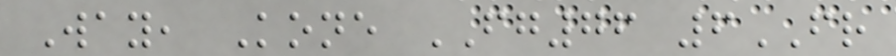Way, Kone FG76 6FR
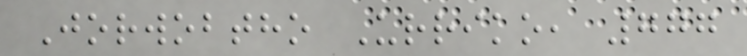Jorwobtho Urriko, 777
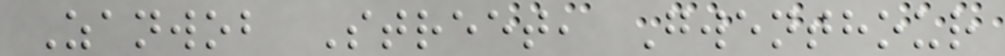Zanwob Street, Gwenthour
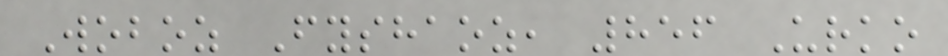Woboz Fyshaoz, 856 Urko
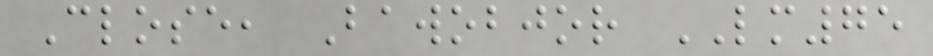Close, Bawobjor LM75
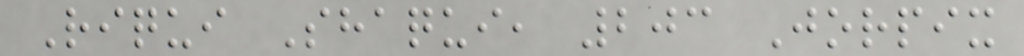Riqui Shaqui, 203 Jorpix
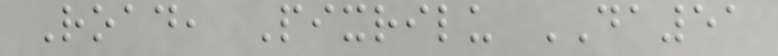Road, Pixrilu DA51
